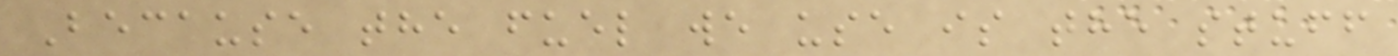Because the fuel we use is the stuff
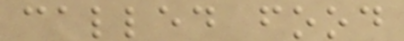called food
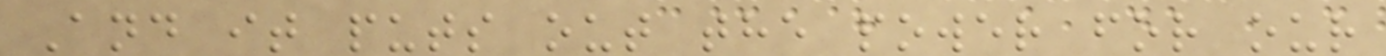And it puts out the power for our
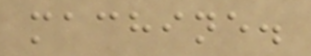machine.
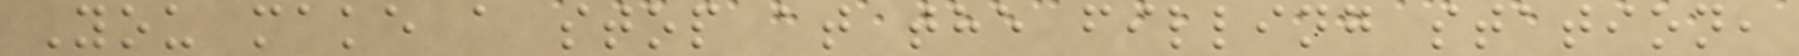You make a stop at the filling station,
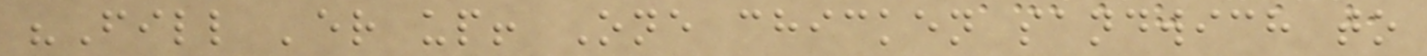"Fill 'er up! One chicken sandwich to
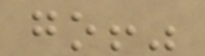go!"
